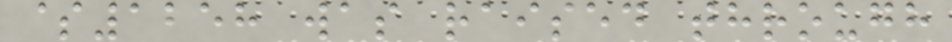$1258 was raised through
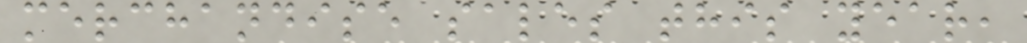merchandise sales this year,
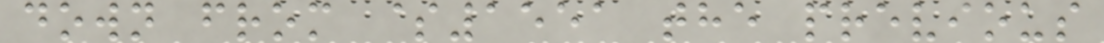down from $1551 the previous
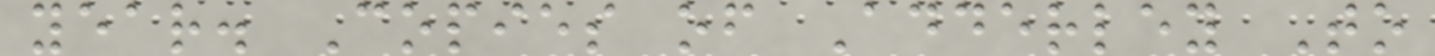year. Copies of Adderley To
